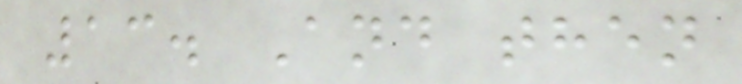13. And then
